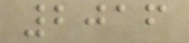2016
